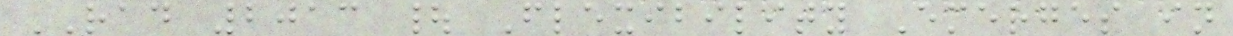RAD 2013 | Flexibility Emerges in
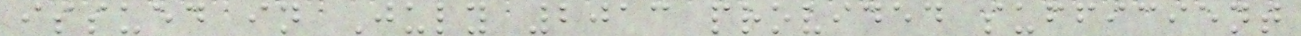issued in July 2013 provided sufficient
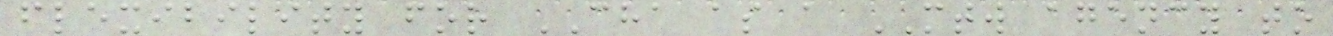flexibility for CHA as a MTW agency to
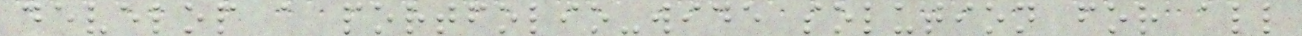develop a portfolio-wide solution for all
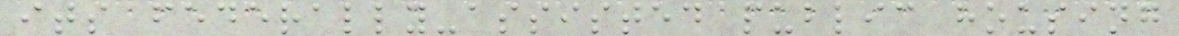its federally-assisted public housing
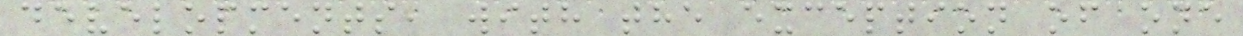developments, with the exception of one
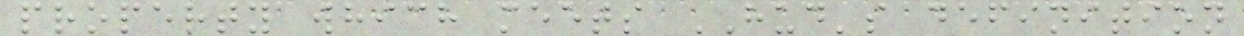property which meets HUD's definition
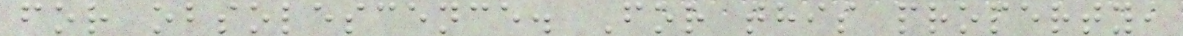for obsolescence. For this property,
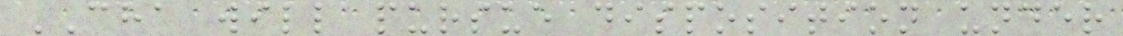CHA will pursue disposition under
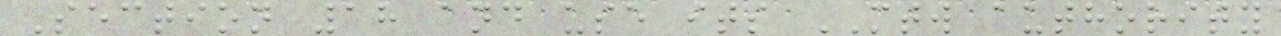Section 18 and use its MTW authority
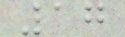17
